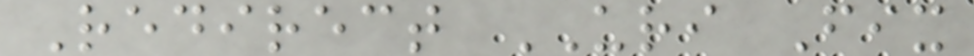Redirect URI Fix
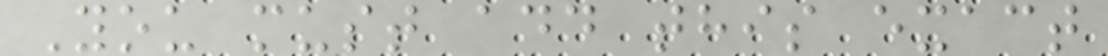You must add this exact
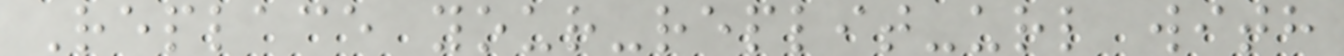Replace your-replit-url with
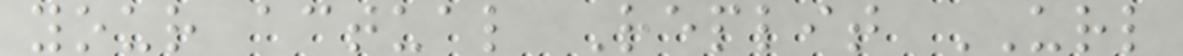your actual Replit URL
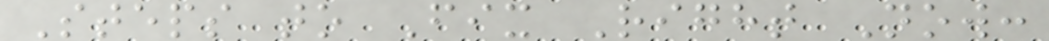Steps to Fix Right Now:
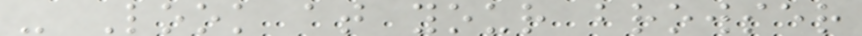- Look at your browser
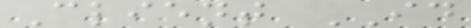Client ID
